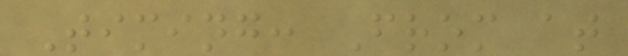Timing: From at
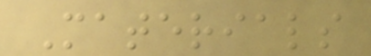Materials
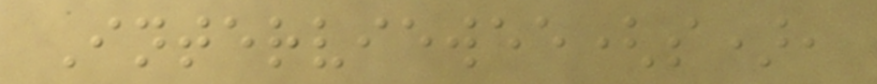Interviewee(s),
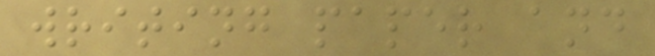writing paper and
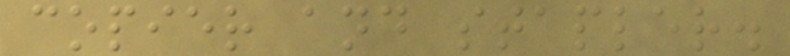copier and stapler.
